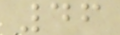46
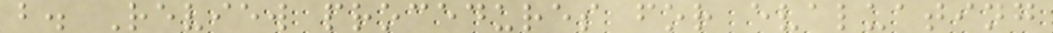b. Review procedures for evaluating
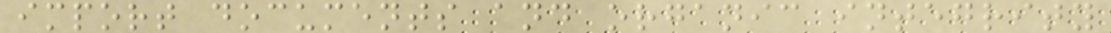import documents and organic integrity
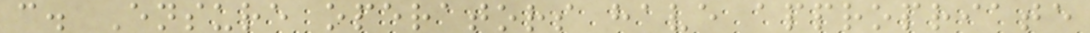c. Ensure operators have appropriate
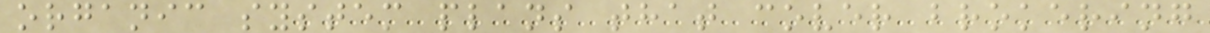organic system plans that cover brokering
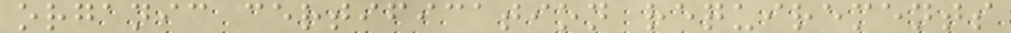organic certification requirements
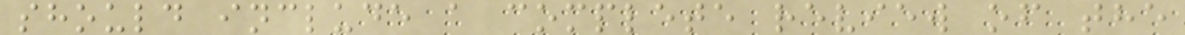should include a complete review of the
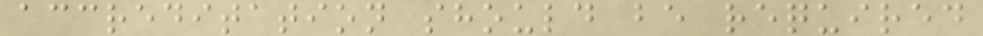accreditation should be required
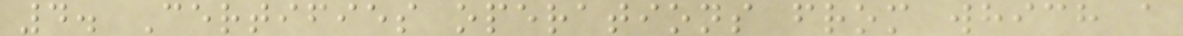4. Certifies operations from which a
